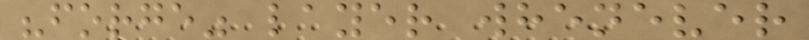"forge" layer whenever
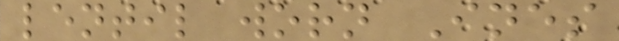lentil worn Ines
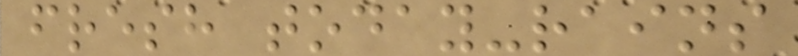fresh today-rains
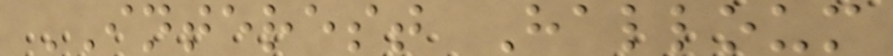INTEREST Halloum
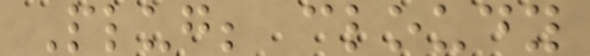Plug; cloudy
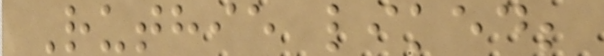Ruthie liked;
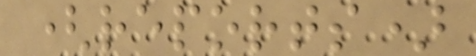(reports)
